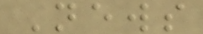News
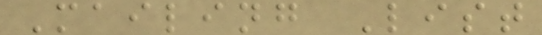Mailing List
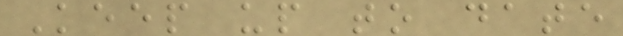Keep up to date
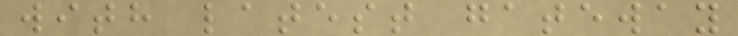with latest gateway
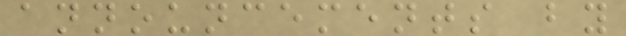announcements by
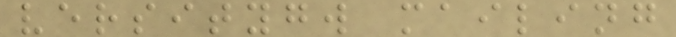versitygw mailing
